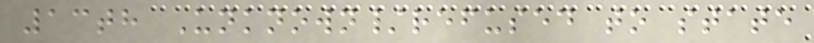13th Unknown/refused to state
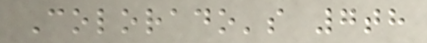Colorado's 7th
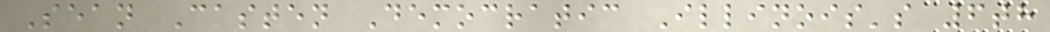Sean Casten Democratic Illinois's 6th
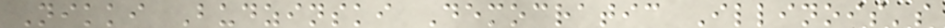Nikki Budzinski Democratic Illinois's
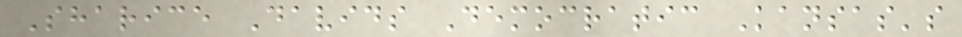Sharice Davids Democratic Kansas's
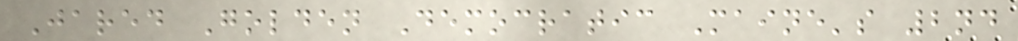Jared Golden Democratic Maine's 2nd
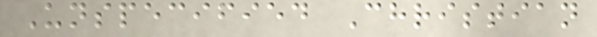Unspecified Christian
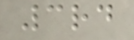3rd
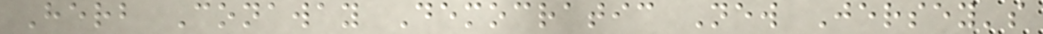Herb Conaway Democratic New Jersey's
